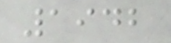1942
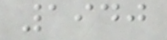1940
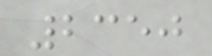2350
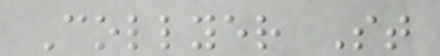Collyer St
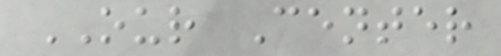OUR Center
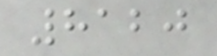8120
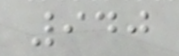940
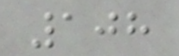108
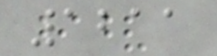1211
